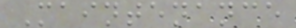Maintenance
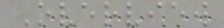Overview
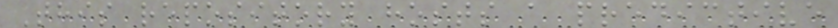This repository hosts a predictive
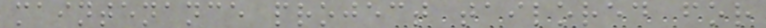maintenance project tailored for
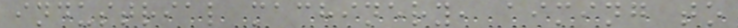industrial machinery, aiming to
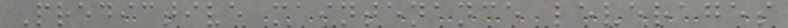Predictive maintenance leverages
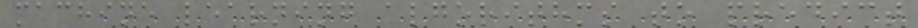machine learning algorithms to predict
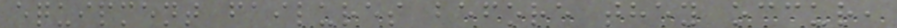equipment failures before they occur,
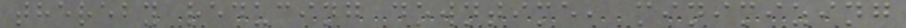thereby reducing downtime, minimizing
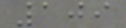109
